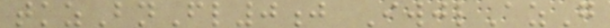tkzBnFl0j IwjlAzG
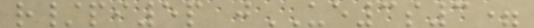r/pi5p jUE3s3=
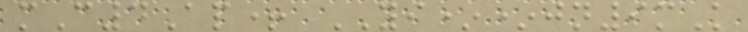mC4Ap+ YI**jn9mK
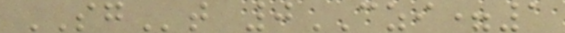SGt 0CZI=1
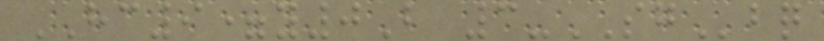HC9=y0B 3-SGbq
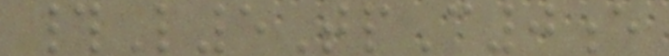#L5TpC0e
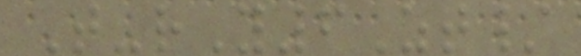T-rY6Zt/
